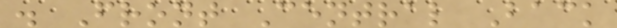. Front Central Back
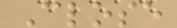Close
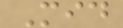Mid
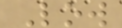Low
